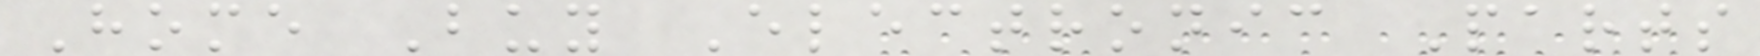Home Buy Electronic Parts
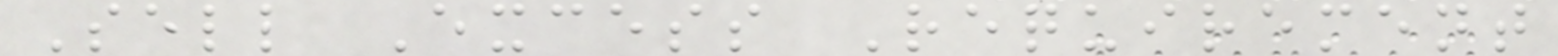Sell Excess Requirement
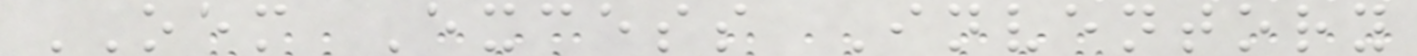OEM Excess Inventory
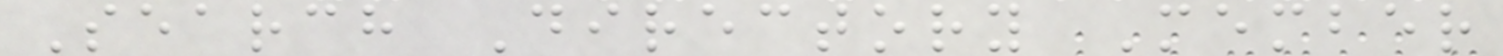Search Directory Member
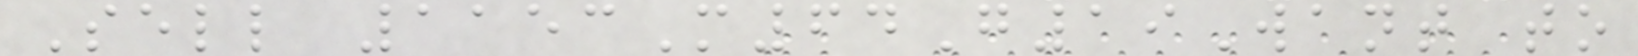Sell 1153M64G19Want to
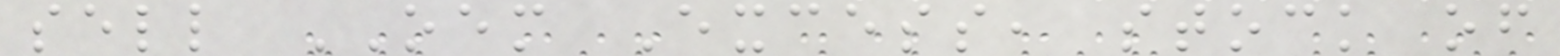sell OEM Excess, stock of
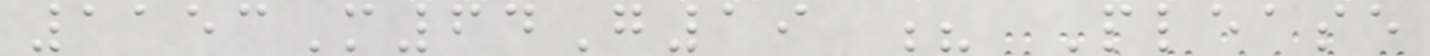1153M64G19 ? Please
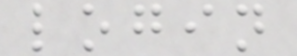login
